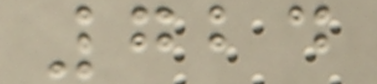724
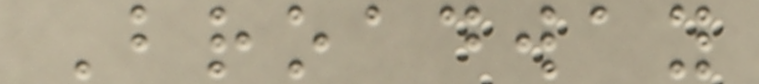Broadway
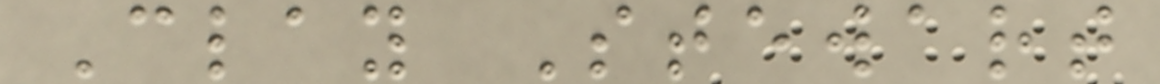Clay Stewart
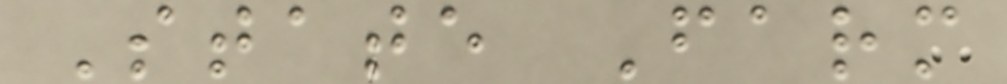State Farm
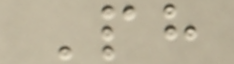Ph
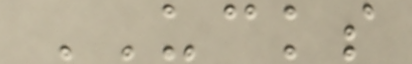UCKS
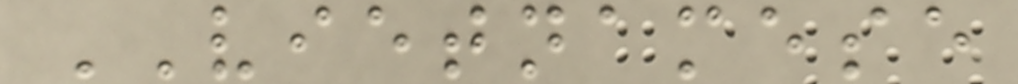VIETNAMESE
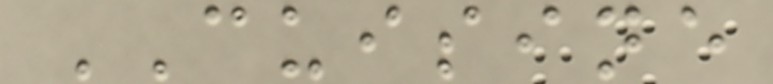CUISINE
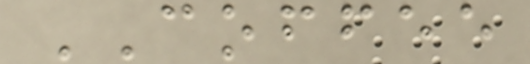COFFEE
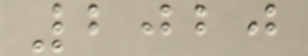2020
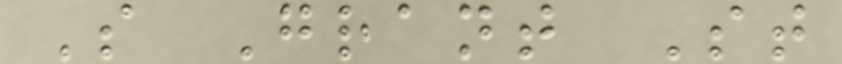S Grant St
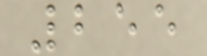255
